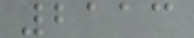2113
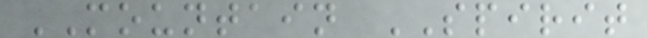MOUNTAIN SPIRIT
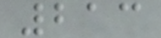213
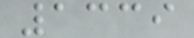1339
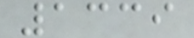1339
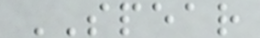SPEAR
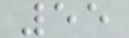55
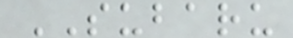SUBARU
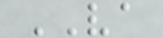VA
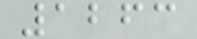1263
